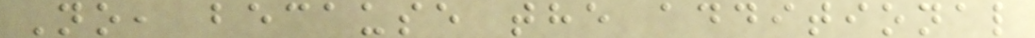No, because the additional
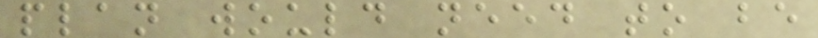plan would need to be
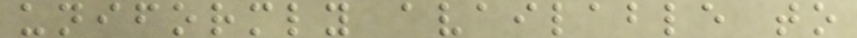uniformly available to
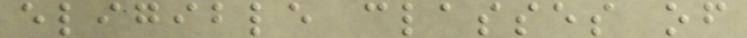eligible classes of
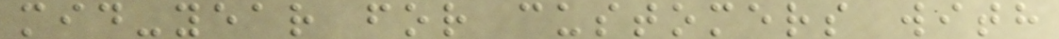mid-year for customers with
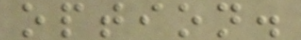option.
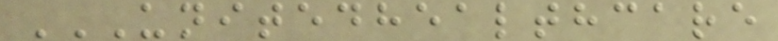UNITEDHEALTHCARE
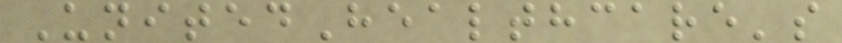UnitedHealthcare's
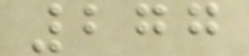277
